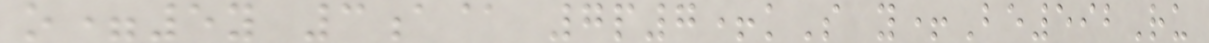o=5y 3a@ 7p7+kS y+Be592Ru
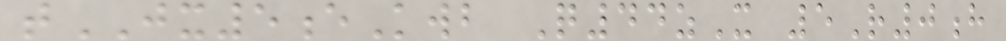tJX5eKwb Q44zX 5R0h
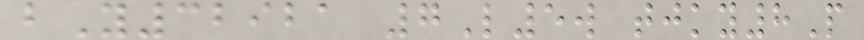bY32921 7L5w tjky8P
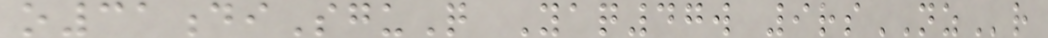o31diSguQ Yaq47w 9rsNZr
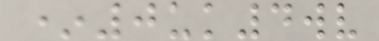*0uk4wv
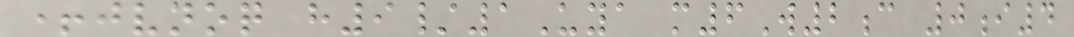+jvnoq h9/1Uya m6W2c 0i4
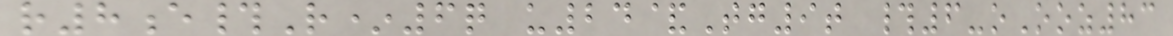r8e#R*6q u24&Tg9t #6-oOoz83
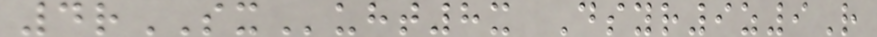4rSXuht8x Dsyr9z9R
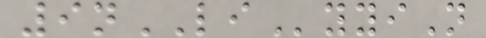9nLIyyiN
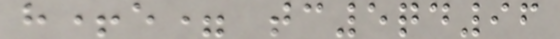h+e= tc5qd96
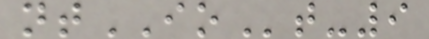ntIOt-9
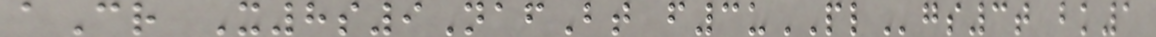aCr X8s9NafBt f3uPLgs3t bk1
